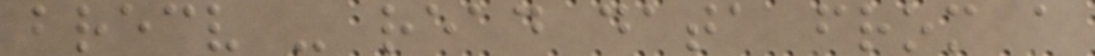brecv - read data from a
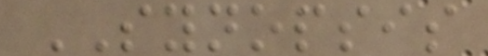SYNOPSIS
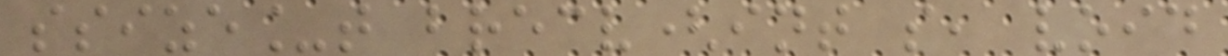ssize_t brecv(int s, void
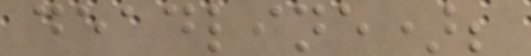deadline);
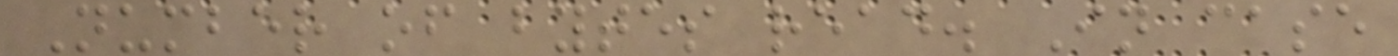Number of bytes read. In case
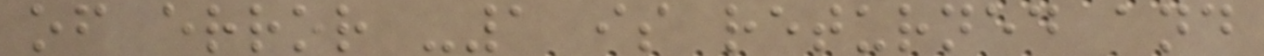of error -1 is returned and
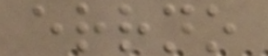errno
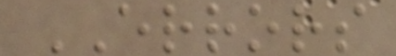ERRORS
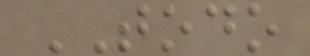TODO
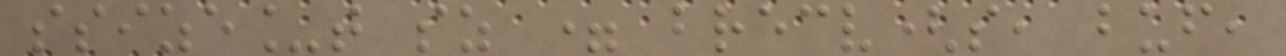ssize_t sz = brecv(s, buf,
